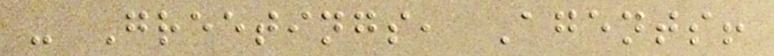- Greetings, Agents!
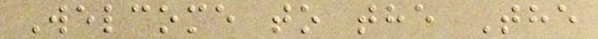Welcome to the The
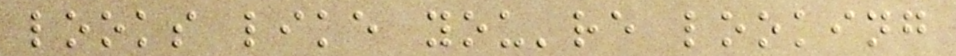looks like you're looking
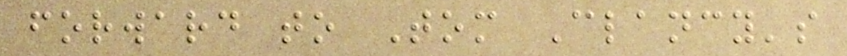forward to Tom Clancy's
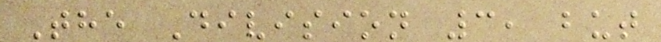The Division 3, but
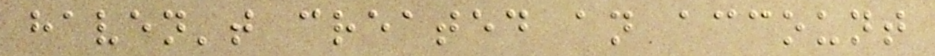haven't created an account
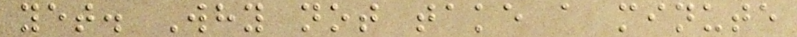yet. Why not take a minute
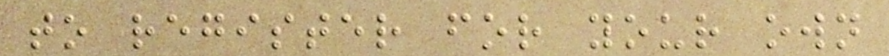to register for your own
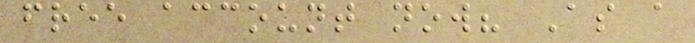free account now? As a
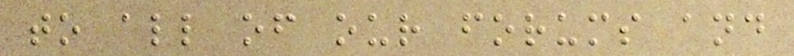to all of our forums and
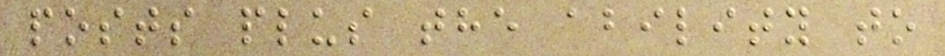posts plus the ability to
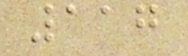117
